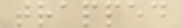trapped
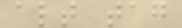alt tag
